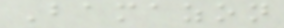Bamazon
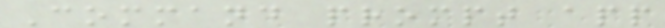Command prompt app
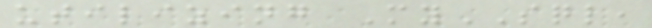utilizing MySQL,
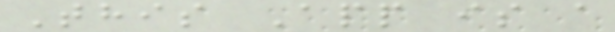This App is a
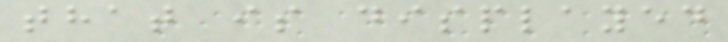that is displayed
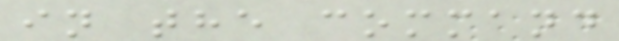in the command
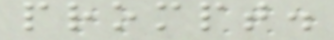prompt.
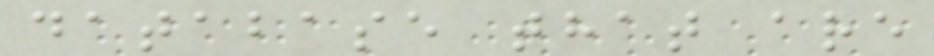database that are
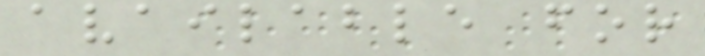available for
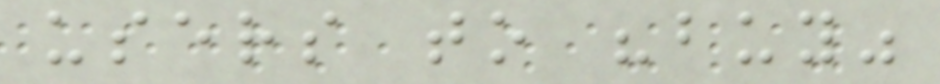users to "buy"
